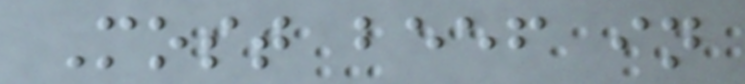Most beef in
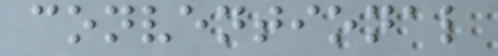conventional
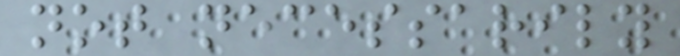not necessarily
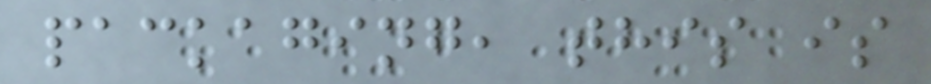packaging, this is
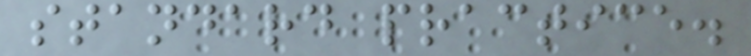standard practice.
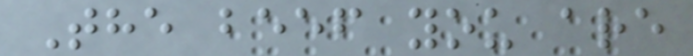The beef you are
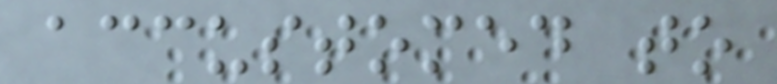accustomed to
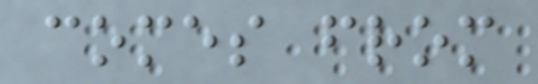comes from
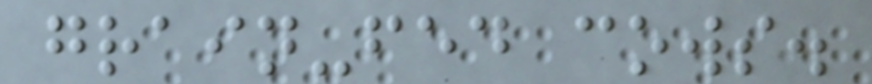grain-fed cows.
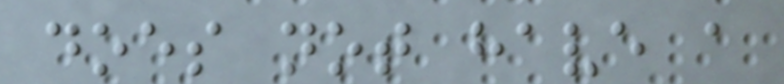does not have a
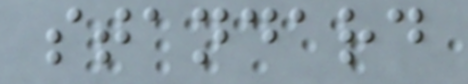standard
